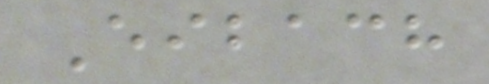Eibach
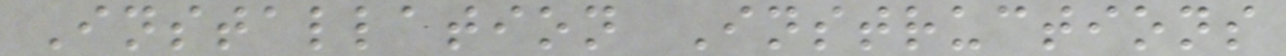Installation Instructions
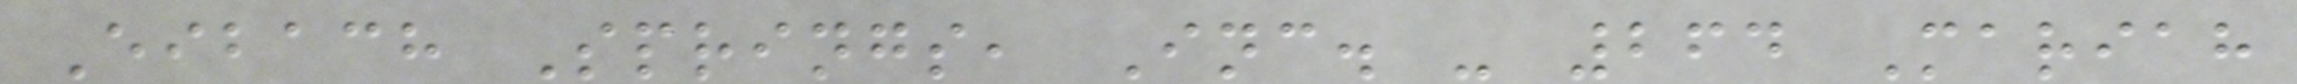Eibach Springs, Inc. - 264 Mariah
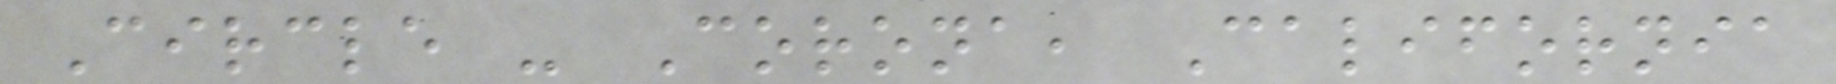Circle - Corona, California
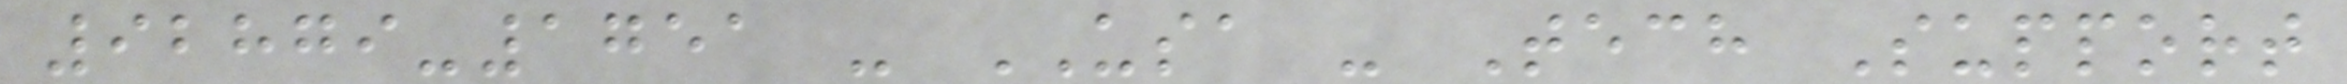92879-1751 - USA - Tech Support
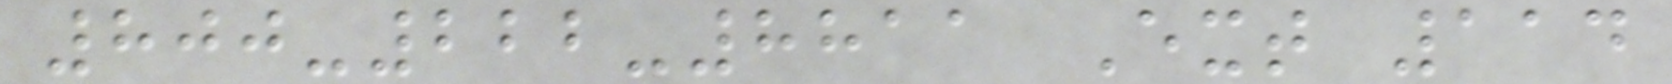800-222-8811 Ext 114
